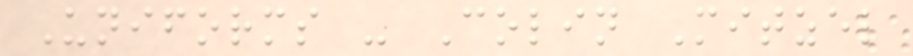Uniforms - Colin Mitzel
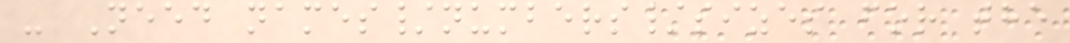- Need names/numbers/sizes for the
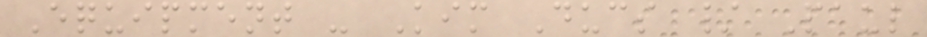Equipment - Kim Ducs / Paul
